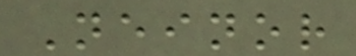Neinor
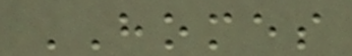HOMES
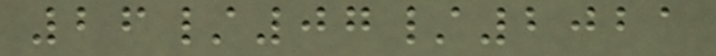26/07/2021
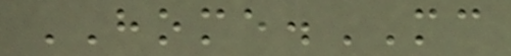HOME.MC
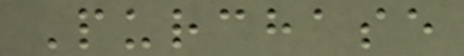Purchase
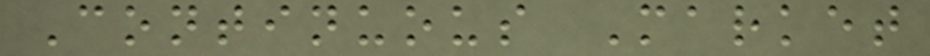Continuous Market
